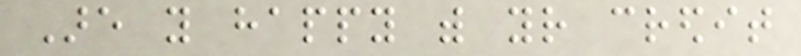Are you happy with your credit
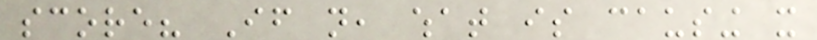score? If not, what is causing it
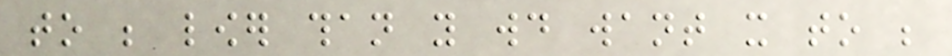to be lower than you would want it to be
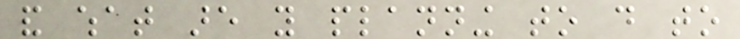and what are you planning to do to
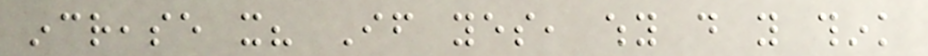increase it? If yes, why do you think
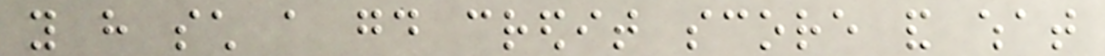you have such a good credit score and what
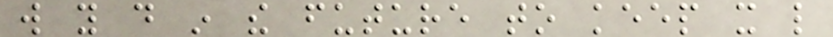will you do in the future to keep it like
